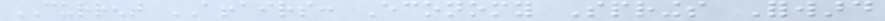CURRENT AFFAIRS: Economy Springs Forward
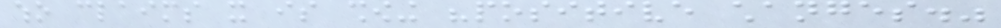who claims it is showing "positive changes."
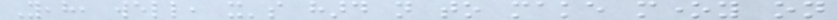Yeah, well, it's hard not to make money on
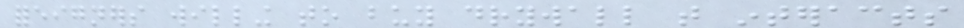foreigners willing to buy drywall that interacts
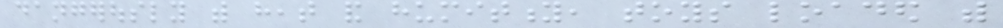dangerously with heat and humitity, toys loaded with
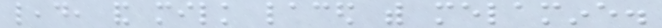lead, and milk laced with melamine.
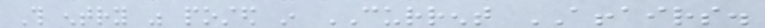This entry was posted in CURRENT AFFAIRS.
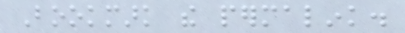Bookmark the permalink.
